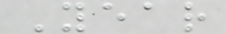Year
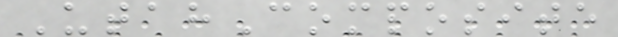UtahComposite
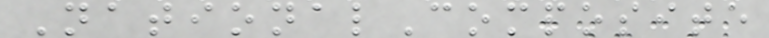NationalComposite
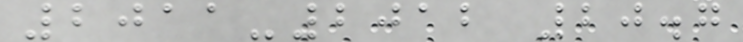2011-2012 20.7
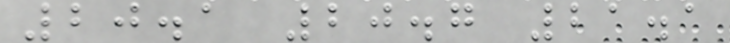20.1 20.7 21.1
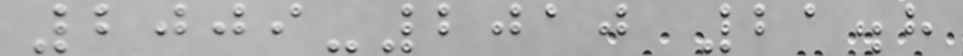2009-2010 21.8
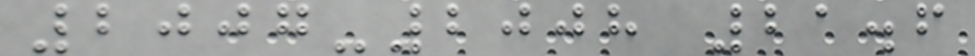2007-2008 21.6
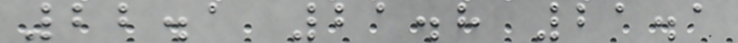22.1 21.8 21.1
